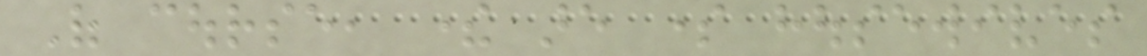Of course, there are some housewives
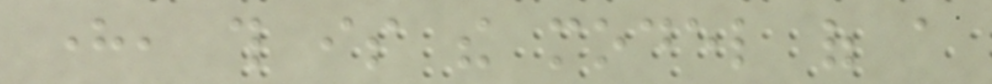here, this is the model of a
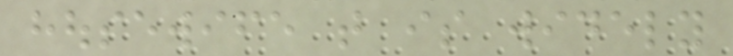housewife that is widely
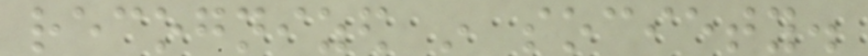recognized in society.
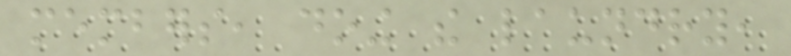members, doing the laundry,
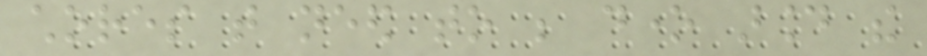chores that need to be done around the
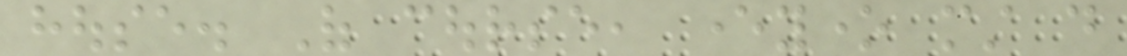house. Of course, everyone must do
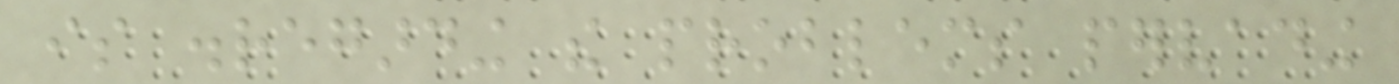is disregarding the problems pervading
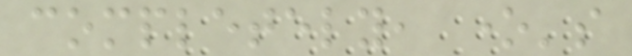completely, one's
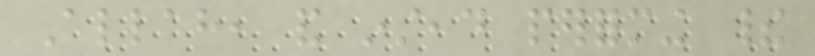Allah, and instead performing their
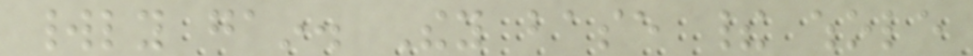worldly gain. They base their whole
